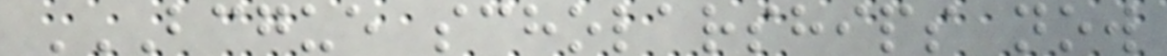BCGUE SCHOLARSHIPS NOW
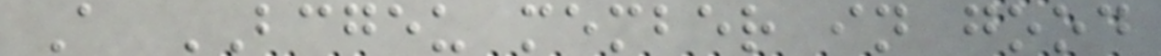A BCGEU member in good
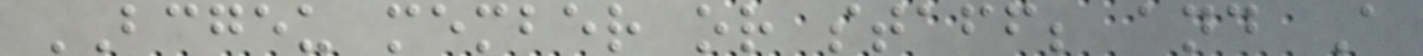BCGEU member or staff; and A
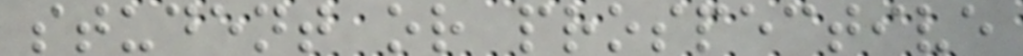student or prospective
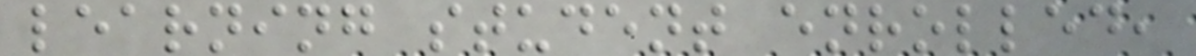learning student enrolled,
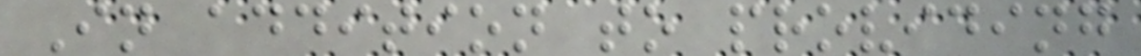In addition to providing
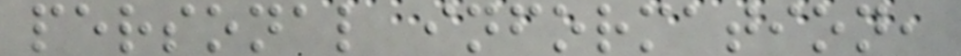personal information,
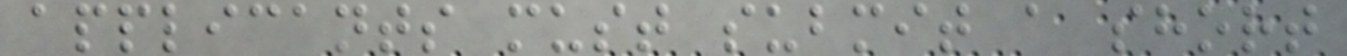applicants must submit a short
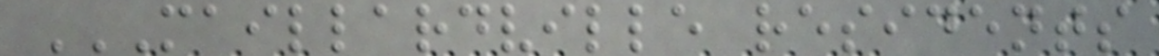MAILLARDVILLE RESIDENTS
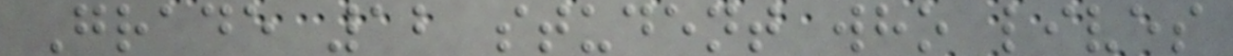Grade 12 student who lives
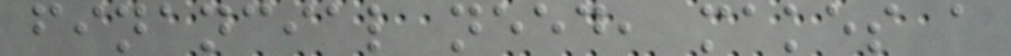financial need, makes a
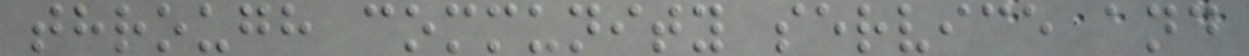through community service and
